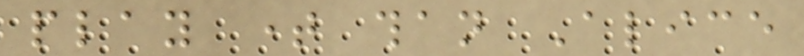play time than Alice
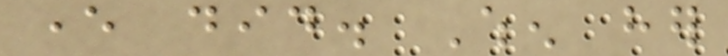ever did. When her
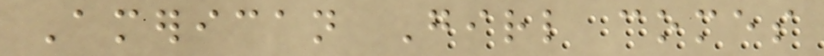American Girl comes
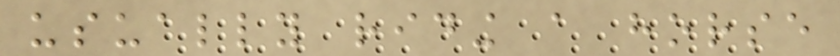usually riding a horse
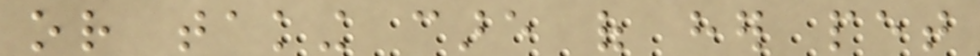or taking care of her pet
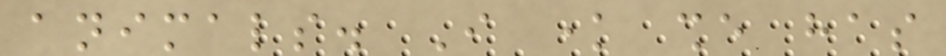animals. I know she has
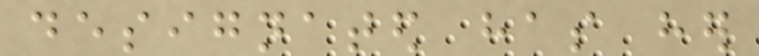designated has her
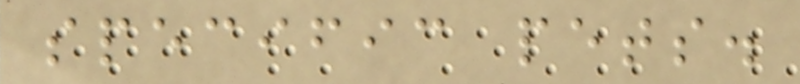specific pets.
